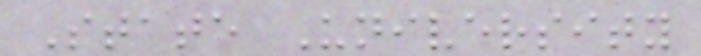State University
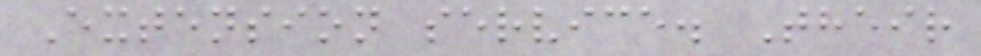Extension service. Their
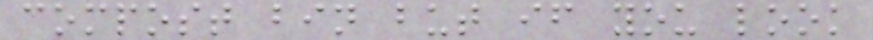compost bin but if you look
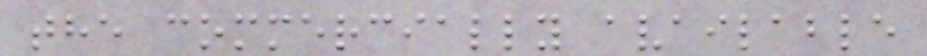the commercially available
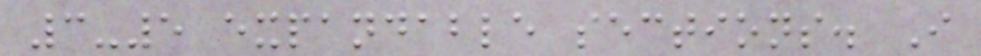3-5 expandable sections. I
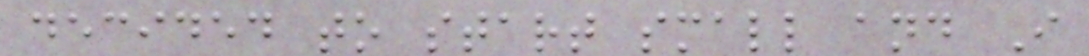decided to start small and I
